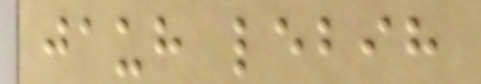jauh lebih
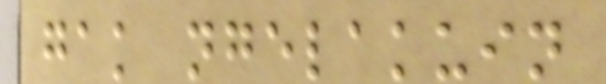gak ngelakuin
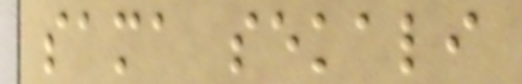sama sekali
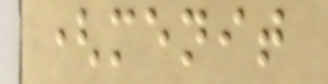(menit
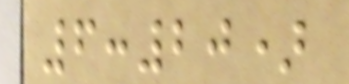6:20)
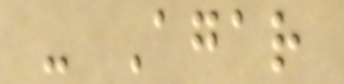- Agar
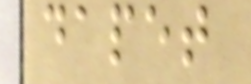dapet
